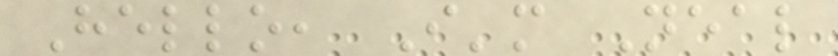Hello, I'm Neal
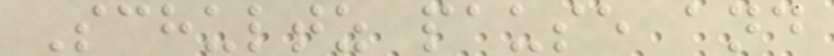Schultz pause and
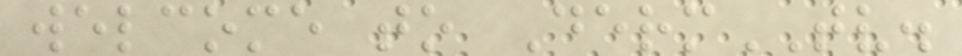welcome to DermTV.
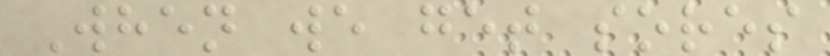When we get sores
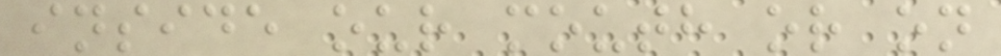inside our mouth or on
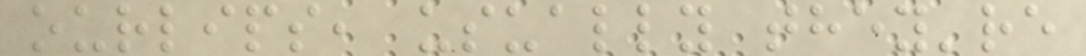ourlips, usually they're
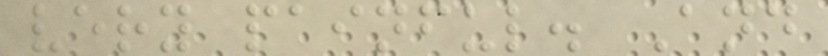very painful. And
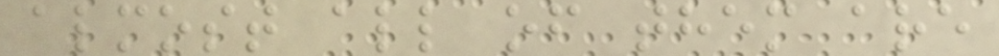almost all of them are
